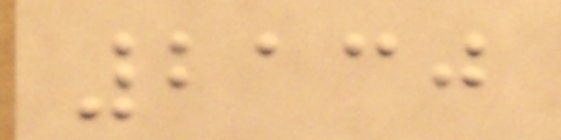2130
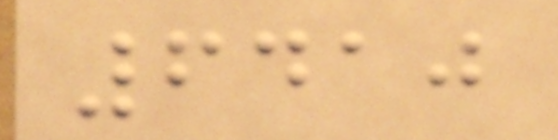6410
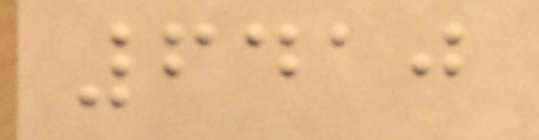6410
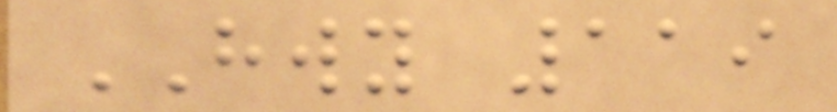HWY 119
